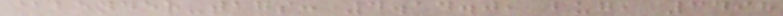@bender-tags: 4.14.0, bug, 3498
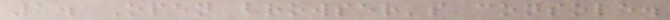1. Open browser's console.
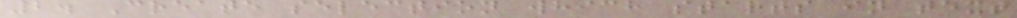2. Create selection which starts in text
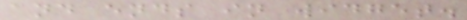and ends in widget.
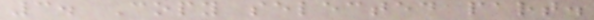3. Copy selected part.
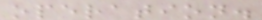operation.
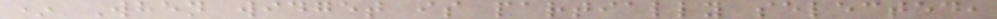* When widget is partially selected,
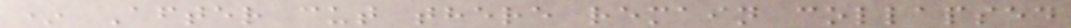* After cut there remain collapsed
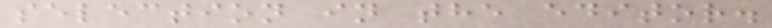selection in the editor.
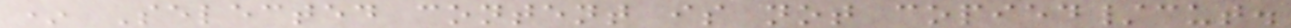* Selected content is not copied/cut.
